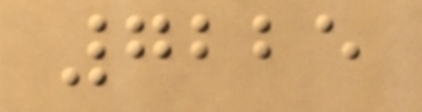7225
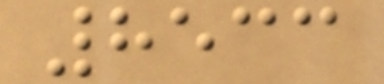8533
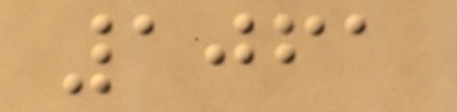1061
